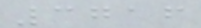3716
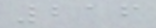216
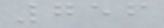756
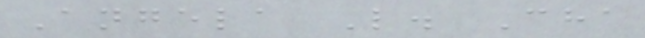Angela L. Cha
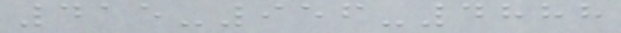415-956-4888
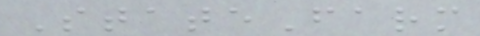StateFarm
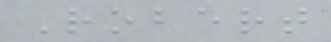Robert
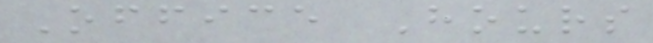Office Hours
